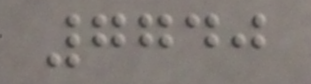7740
